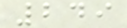249
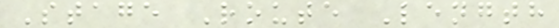Stage Route Length
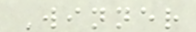Winner
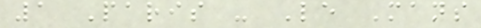1 Paris - Le Mans
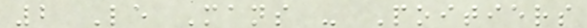2 Le Mans - Poitiers
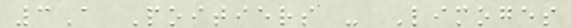3A Poitiers - Limoges
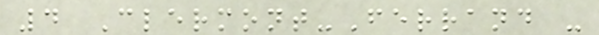4 Clermont-Ferrand -
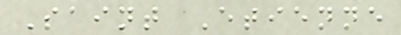Saint Etienne
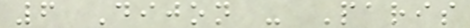6 Dijon - Paris
